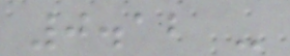0.12 -
